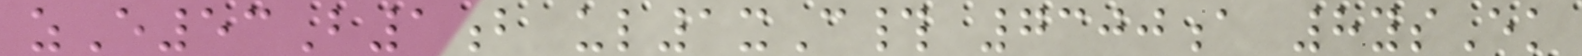zE53B1b ul1xC# 7300a 8ysEk
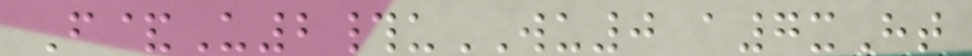F&U2#uWU0 a7xHt
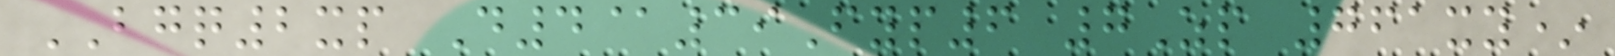BGQ2xp D4@39Fyp6 7Zp 761xy*
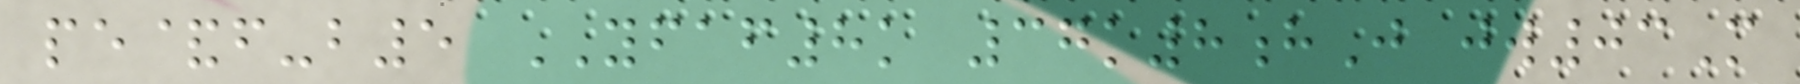pe&f-b5 YFAF8k 37k8hJ jw03M
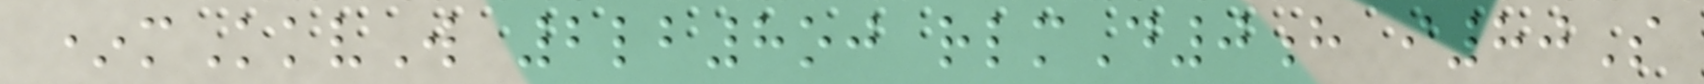*mKkvW 2lb8oj rlmD0h i80S
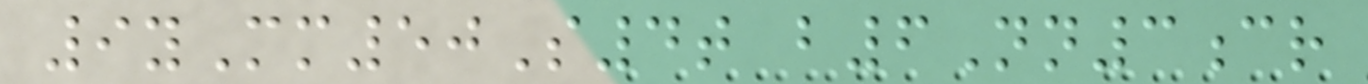9yMm50S4t b6Nn3cr
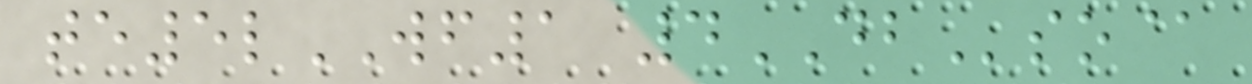te5lWF1 4DBso@
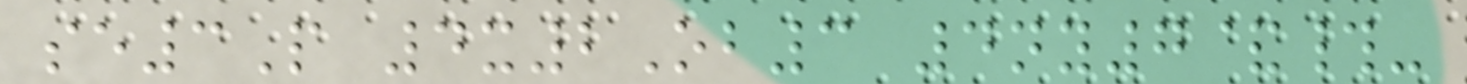se3P 4x2Ob3 4ny7&#-
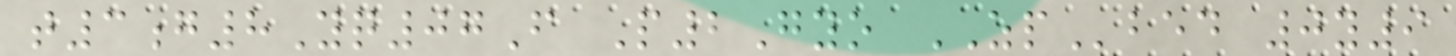t3g8Yq07F P2Gyo ZPbed 0y9
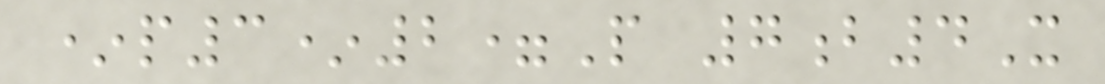*p3*2=P 7b4X
